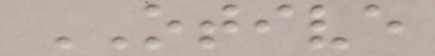OTIVE
